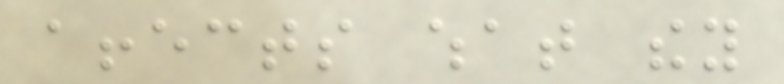affects what they
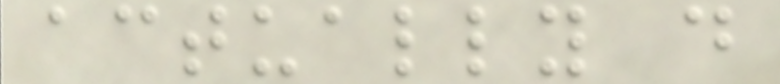actually do
